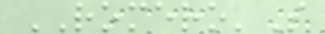ROMERO'S
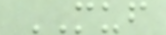MUF
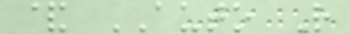& AUTO R
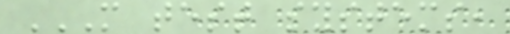M TEST SYSTEMS,
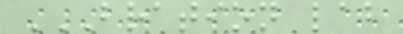BRATION LAB
